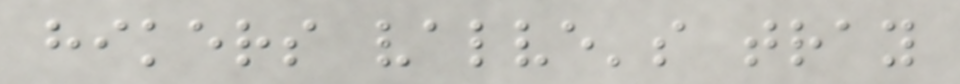hikers valve's tray
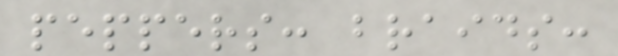peppers: braids:
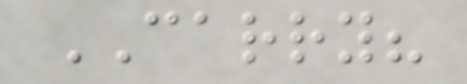CARRY?
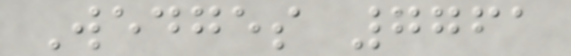Wedges 7761
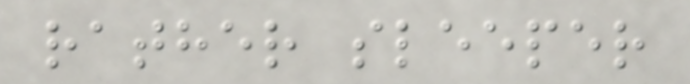rather sleeper
